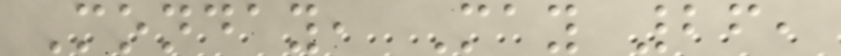Monday, May 26,
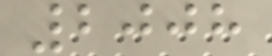2008
